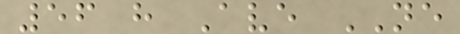56 h Ave NE
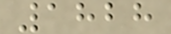1828
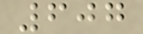607
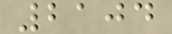2104
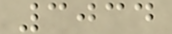3034
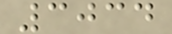3034
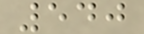540
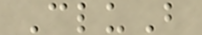CluB
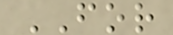FOR
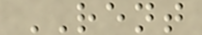RENT
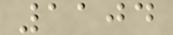1104
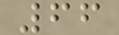66
